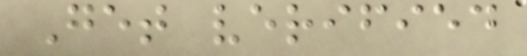Get verified
